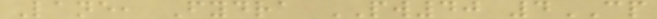Lane, Fydra PW40 4CP
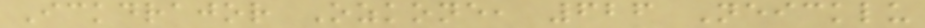Ickdrajor Ozkone, 626 Neicklu
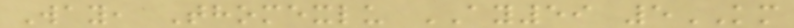Way, Thomexlu AY59 5KM
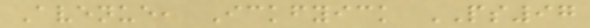Avenue, Ickfyick PS97
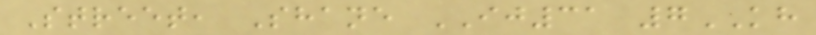Street, Shane IJ31 7KH
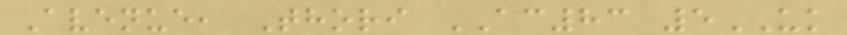Avenue, Thori AC83 5UK
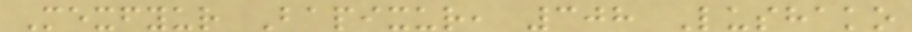Mexfyur Bapixur, 308 Lushako
